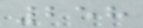258
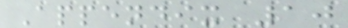Appendix 10
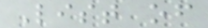List of
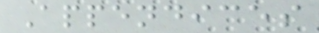Appendices
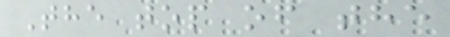The top of the
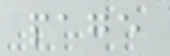page
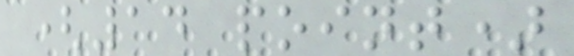(14 point)
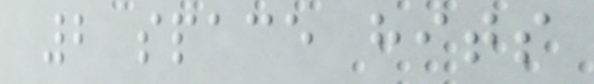2 space hits
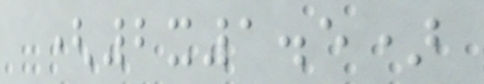(2x1.5)
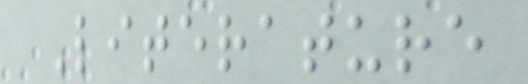Literature
